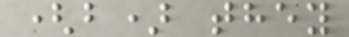(b) they
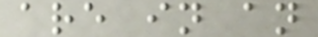are in an
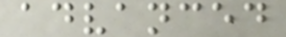advanced
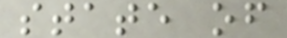state of
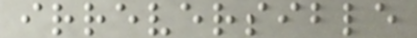irreversible
